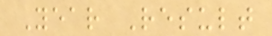Year Result
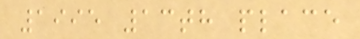1995 13th place
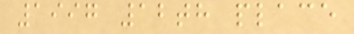1997 12th place
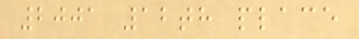2001 12th place
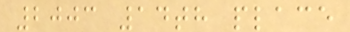2003 14th place
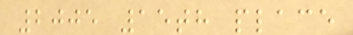2005 15th place
